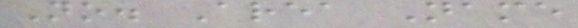No. Area Name
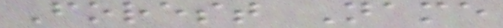Forest Name
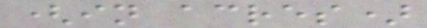(in acres)
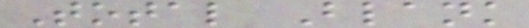Total Blank
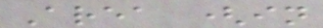Area (in
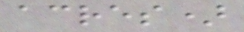acres)
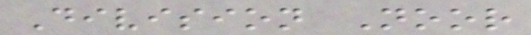Division Noor
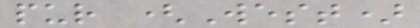pur (West)
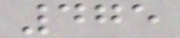475
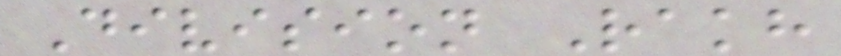Division Rakh
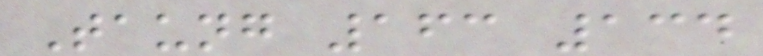Taung 163 134
